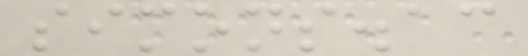simons.ac
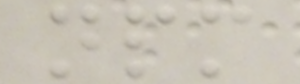npm
